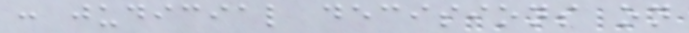: judicial decisions on
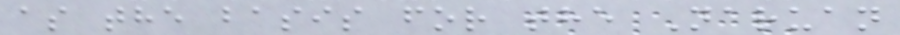as the basis for the Naruan
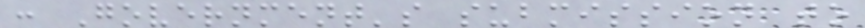: Government's submission to
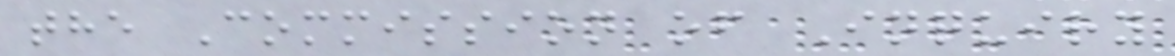the Commission of Inquiry
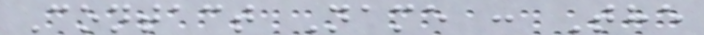Contact Name : The
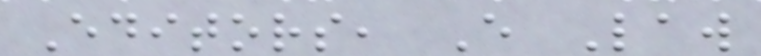Editors, E Law
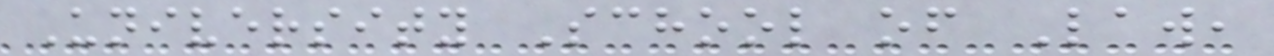University School of Law,
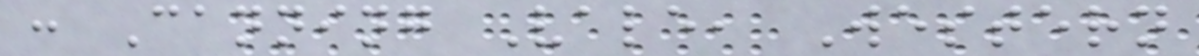: Canning Vale, Western
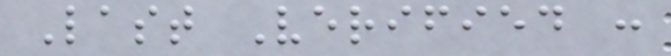Last Verified :
